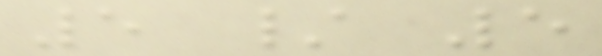5 / 5
